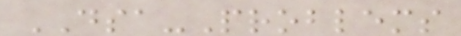DSA-Problems
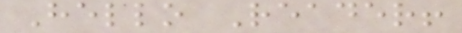Hello Reader!
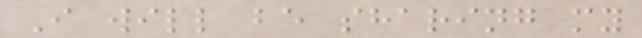I will be sharing my
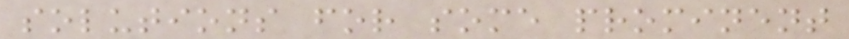solutions for some prominent
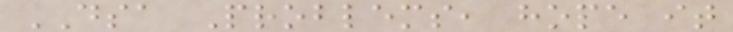DSA Problems, hope it
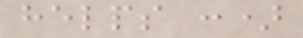helps :)
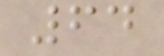64
